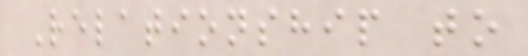Relationship to
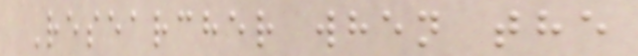Researcher when the
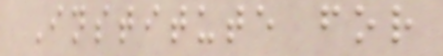Institute for
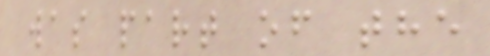was part of the
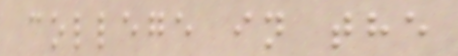college in the
